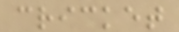cricket
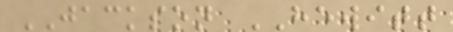JACKSON HEWITT
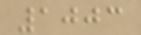1003
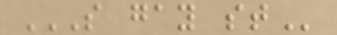S GAY ST
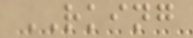RKING
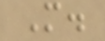M.
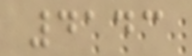4143
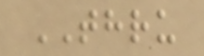THRU
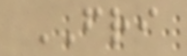FRI
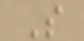S
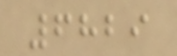6829
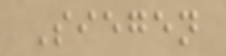Siegen
